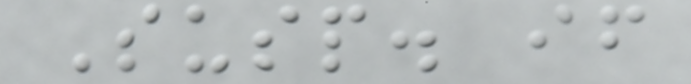Susp. if
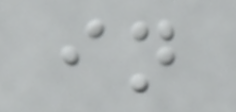in
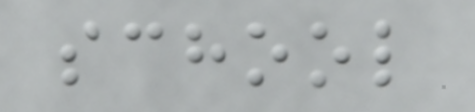school
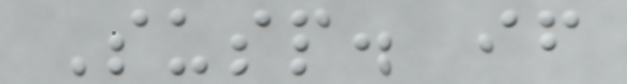Susp. if
